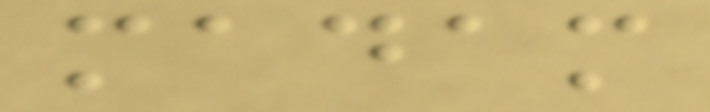madam
